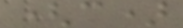(c)
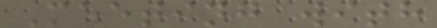Meeting with
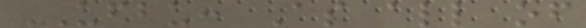UFBU: As all of
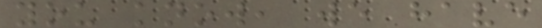you know, we have
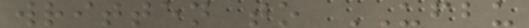written to UFBU
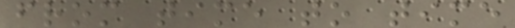from time to time
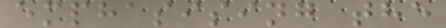emphasising the
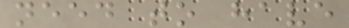need to have
